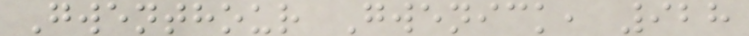Gwenthour Gwenick, 928
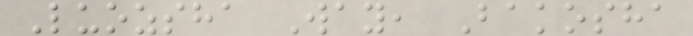Luozsha Way, Bakosha
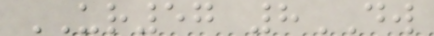UR57 8DW
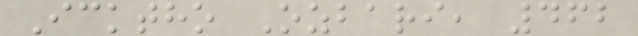Icktho Ozbari, 462
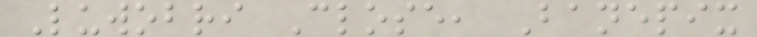Luwobri Close, Banepix
